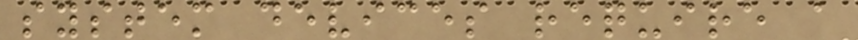system devices require a
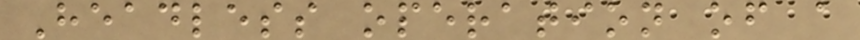Headless operation of a
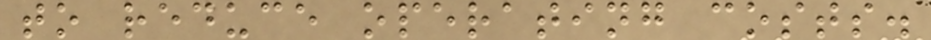to reduce operating costs.
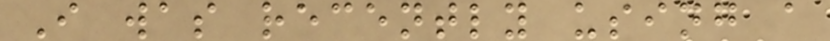I was recently using a
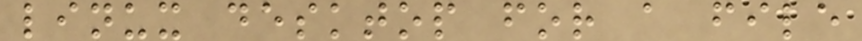linux desktop for a file
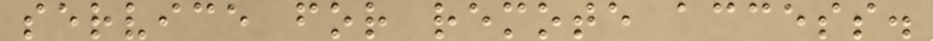service for remote access.
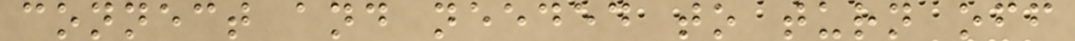connect and needed to turn off
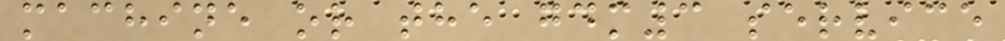machine or the gdm3 service
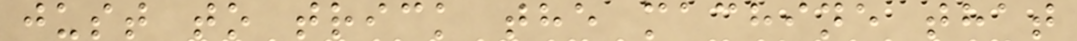just to trick the machine that
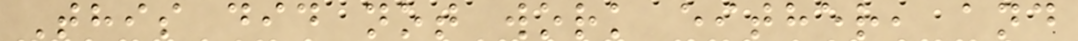This did not work either, and
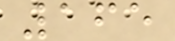165
